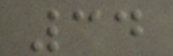34
